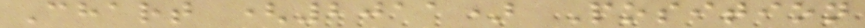Chart (2011) Position
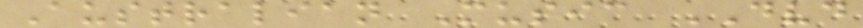Australian Music DVD
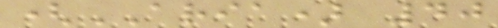(ARIA) 40
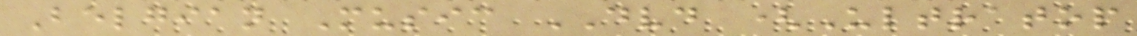Belgian Music DVD (Ultratop
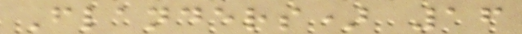Flanders) 16
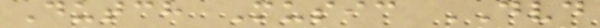Dutch Music DVD
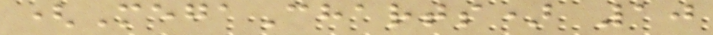(MegaCharts) 10
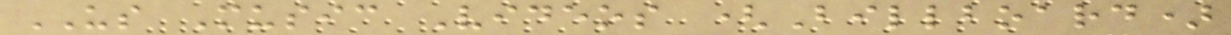US Music Videos (Billboard)
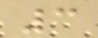3
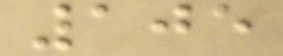105
